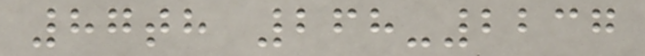87th 268-2237
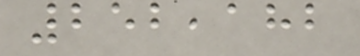252,182
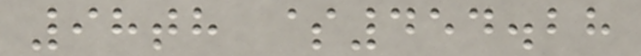98th $454.28
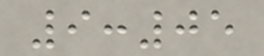9:05
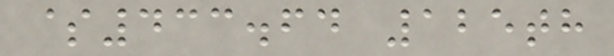$433.64 125th
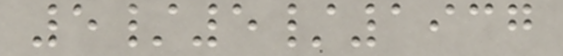5/5/1937
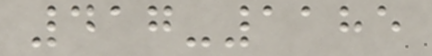417-1185
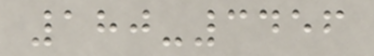180-3456
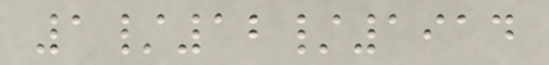1/12/1914
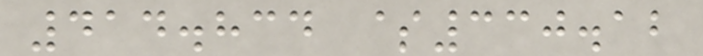414.834 $330.12
